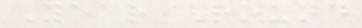Year Round
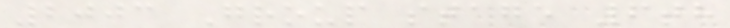2003 Group stage 6th
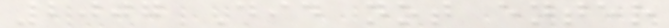2007 Did not enter
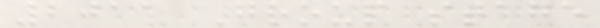2011 Group stage
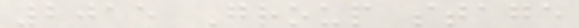2015 Group stage
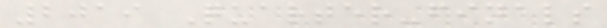2019 Quarter-finals
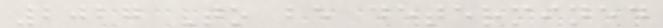2027 To be determined
